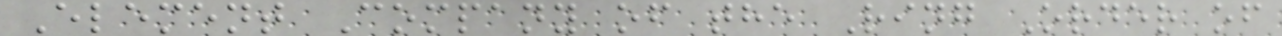Element Company of the Ring Order of
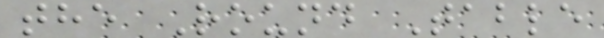the Round Table
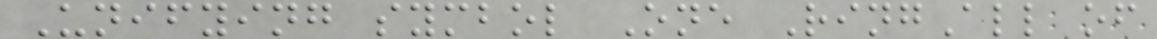Unifying symbol One RingAll of
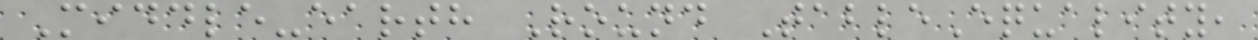Middle-earth Round TableEquality,
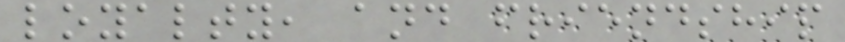loyalty, and friendship
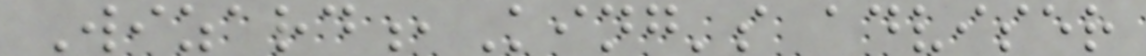Wizard,King's adviser
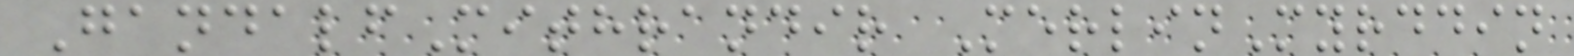GandalfMithrandir MerlinMyrddin
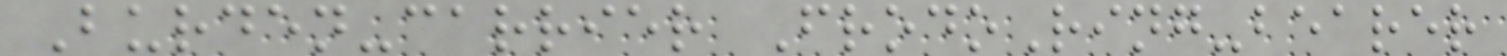Burden-carrier FrodoRing-bearer
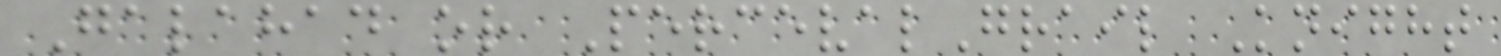Galahad or PercevalGrail Knight
